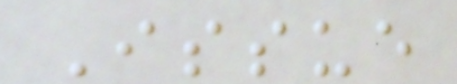Issue
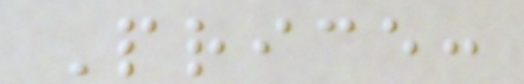Price:
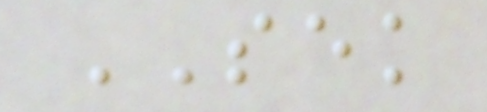SEK
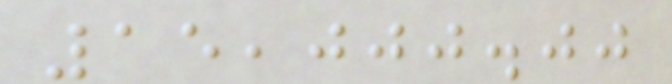15,000.00
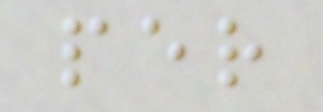per
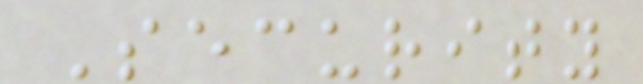Security
